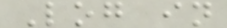Log in
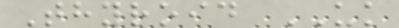Thyroid UK
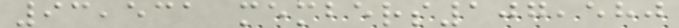93,531 members107,580
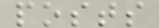posts
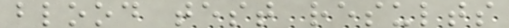blood test results
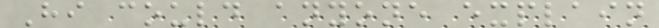Hi could anyone explain
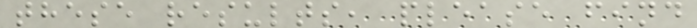these results, please find
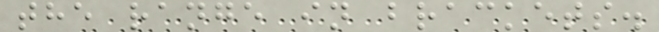the range in brackets.
